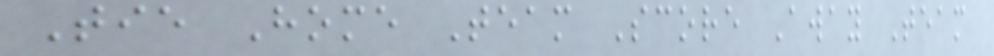Tie Home Team Score Away Team
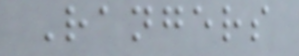Rangers
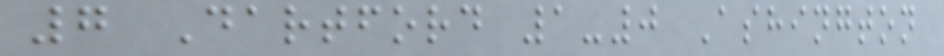7 Dartford 1-0 Ashington
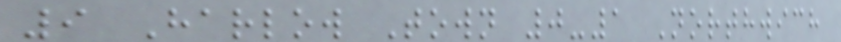9 Harlow Town 0-1 Northwich
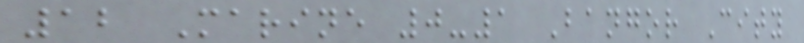12 Marine 0-1 Bangor City
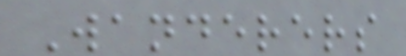Wanderers
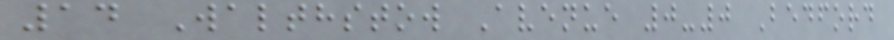14 Walthstow Avenue 0-0 Bedford
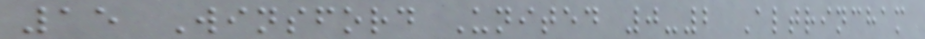15 Winsford United 0-2 Altrincham
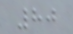80
